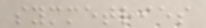symmetries
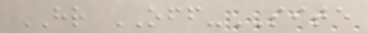HR OFF-SITE
